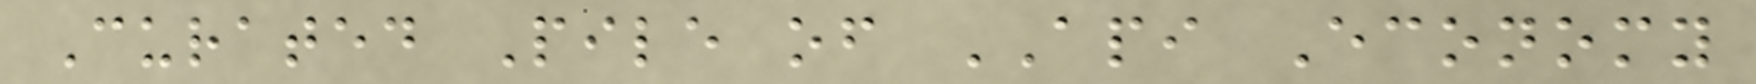Curated Pile of API Economy
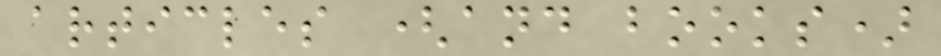articles (and books)
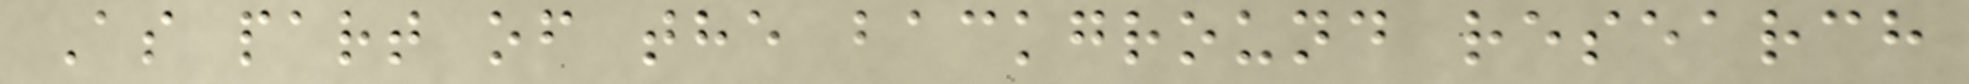As part of the background research
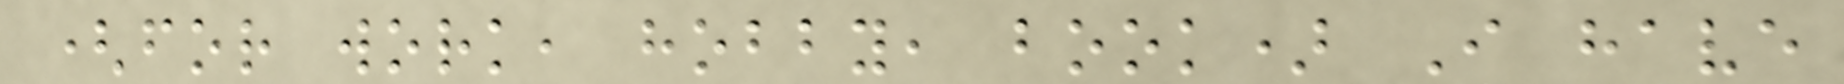(for work, hobby, book) I have
